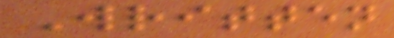Written
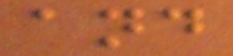and
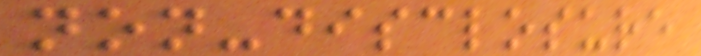non-disclosure
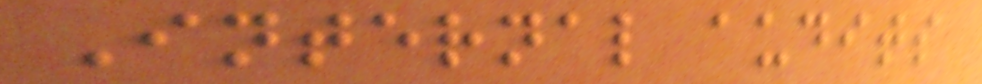Internal audits
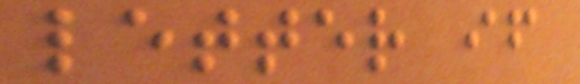letter if
